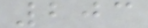203
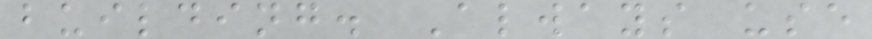building. Always use
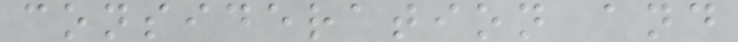consideration and
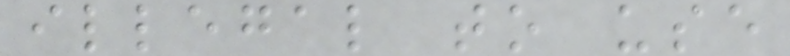illegal to use
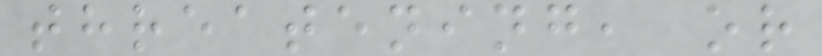threatening, or
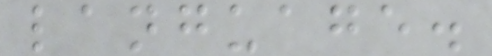language.
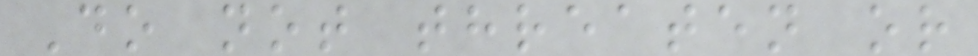Do not threaten or
